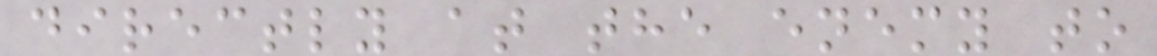directly at the enemy to
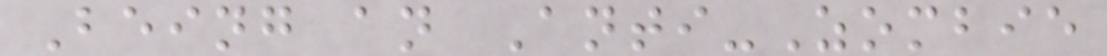Being an Anti-Zombie
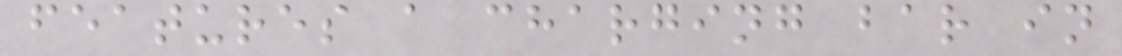features a charging bar in
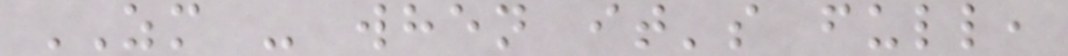ZM - when it's full,
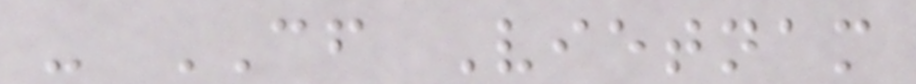- CF Vietnam
